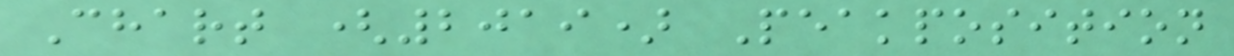Chart (2019) Peakposition
